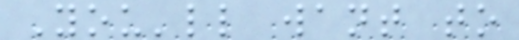You'll want to
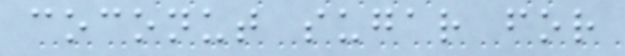coconut sugar for
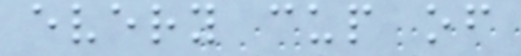every cup of
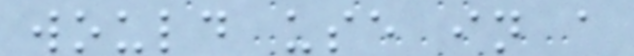would use in a
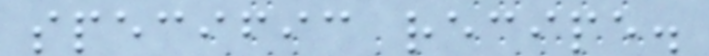specific recipe.
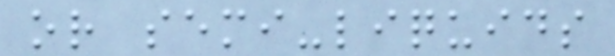or semi-liquids
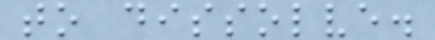to dissolve.
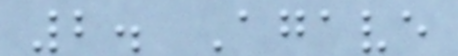2. Agave
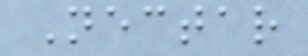Nectar
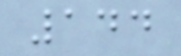144
